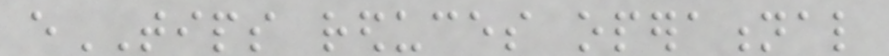eTIPS reduces operational
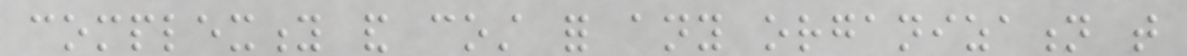complexity and cost for any organization that
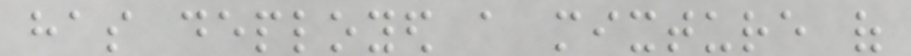has deployed a mixture of
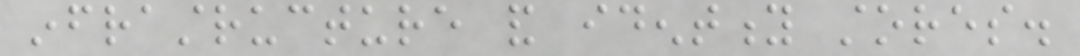infrastructure and identity stores.
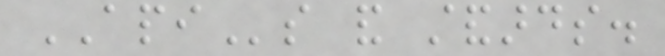APIs and standards.
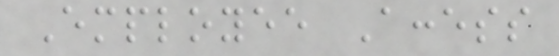Employee Access
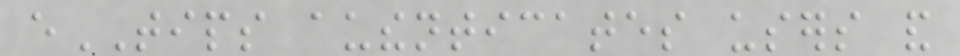eTIPS authenticates users and
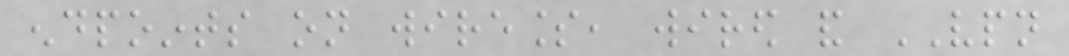endpoints on wireless, wired and VPN
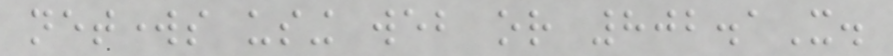networks using web or 802.1X.
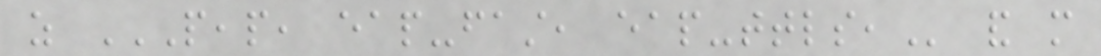as PEAP, EAP-FAST, EAP-TTLS, and more
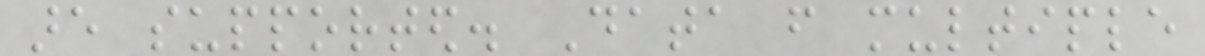are supported. Data from multiple
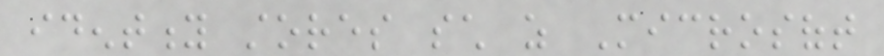identity stores such as Microsoft
